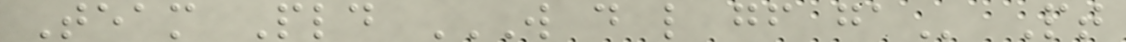Team Pld W D L GF GA Pt
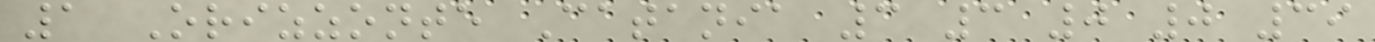1 Orizzonte Catania 3 3 0 0 39
